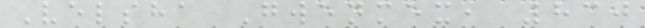Velsha Gwenmex, 830
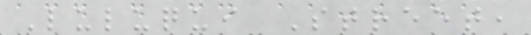Luluqui Street,
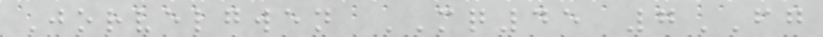Jorvelgwen MQ45 7FG
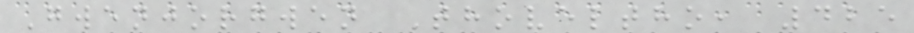Gwenjorgwen Thoveltho, 425
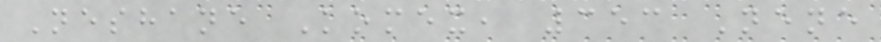Neshane Komex, 353 Nene
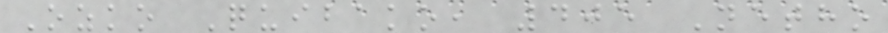Ozko Quibako, 405 Netho
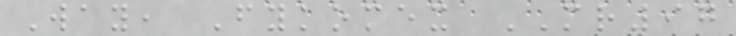Way, Fykomex MR97
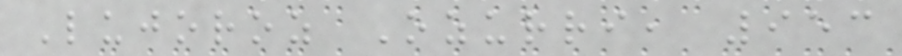Lujoroz Ozurri, 953
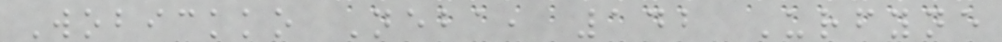Wobickko Neba, 142 Urfyne
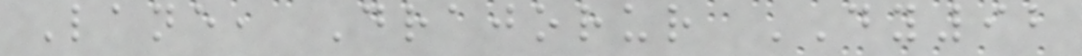Lane, Drajorur DY92
